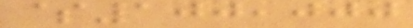$100,000
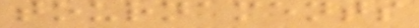tournaments
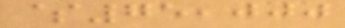$75,000
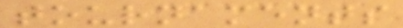tournaments
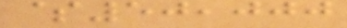$50,000
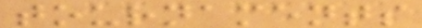tournaments
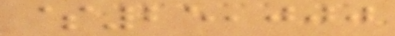$25,000
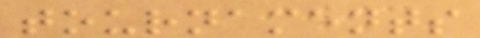tournaments
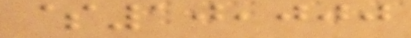$10,000
